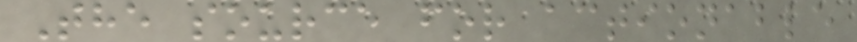The source for actionable
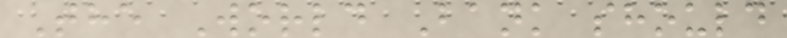The World Bank should
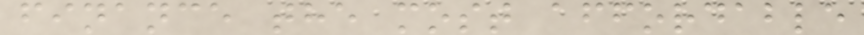finance the most affordable
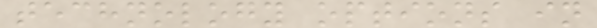technology options in
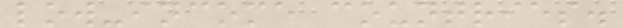low-income countries.
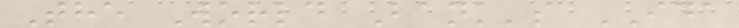The World Bank's IDA
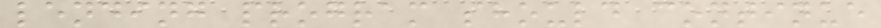lending program should continue
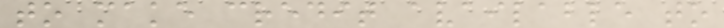to make credit available to
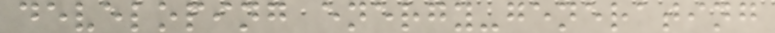developing energy-generating
